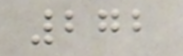272
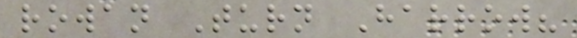rowan Turn Harrow?
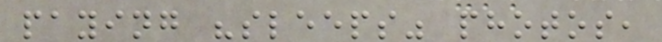paying "sleeps" photos,
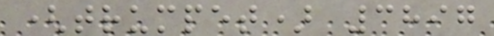(trumpet) 3897
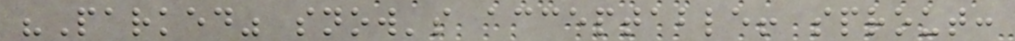"Parked" snow's acceptable! sprout:
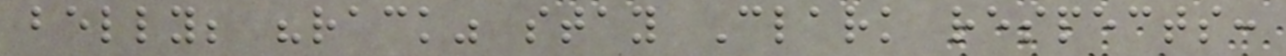belly; "rack" stay Clark respects:
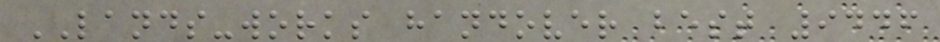LANDS-works handover best 9446
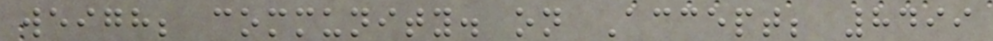weigh; community. on Accept; 8499
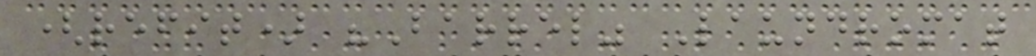(refit) "Barrel" Laundromat
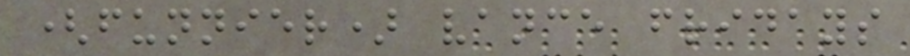(funnier) vance fridays
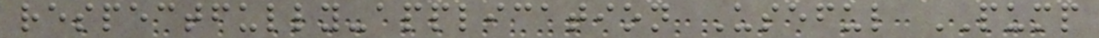respectfully-application Useful PUMP
